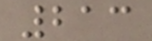213
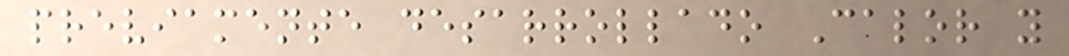previamente desarrollado Calor y
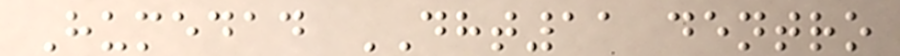Humedad DHT11 dentro
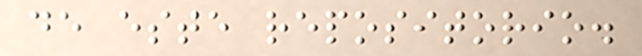de este repositorio.
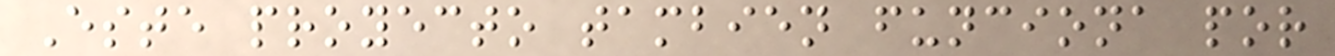Este proyecto tambien funciona por
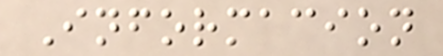Informacion
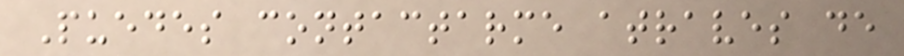Puedes contactarme atraves de
